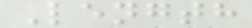Length
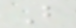B
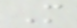M
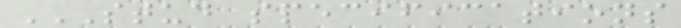STUD SPECIFICATIONS
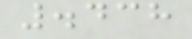.438
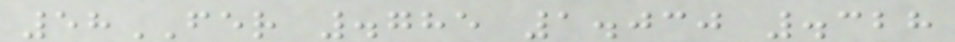58FER .785 1.030 .328
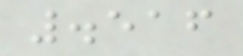.516
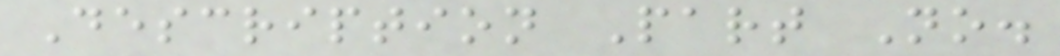Description Part No.
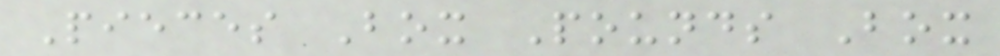Pieces Box Pounds Box
